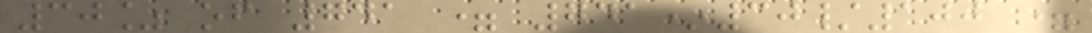30% of 741 = 741*30/100 =
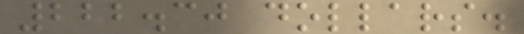222.30 dollars.
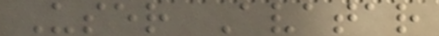User Avatar
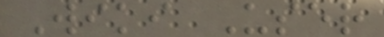Wiki User
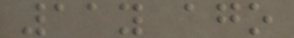11y ago
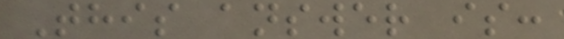This answer is:
